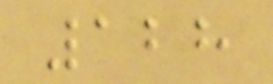128
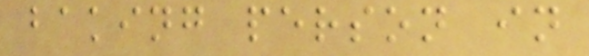baking person in
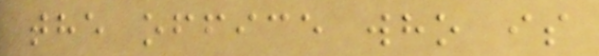the office who is
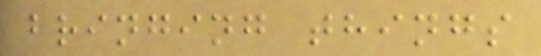bringing things
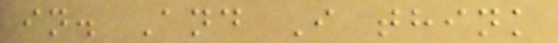in. And I think
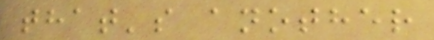that's another
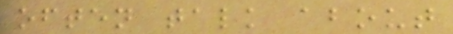often talk about
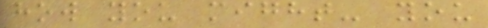how you might- you
